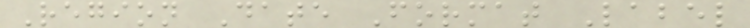Region Date Format Label
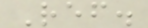Ref.
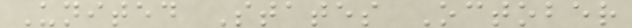United States October
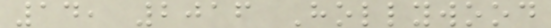14, 2016 Hollywood
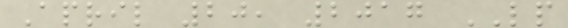April 20, 2017 LP
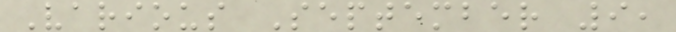Various September 9,
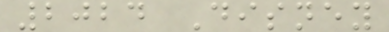2024 Disney
